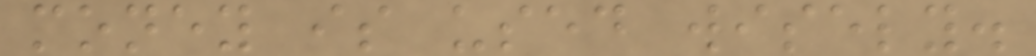money is used wisely.
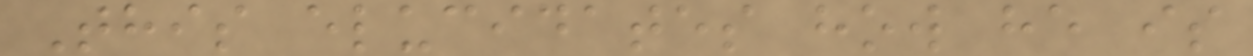This elucidates how he is
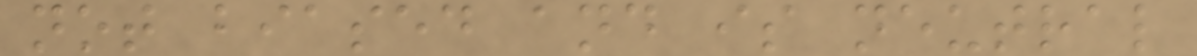not biased and is neutral
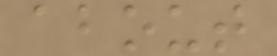about
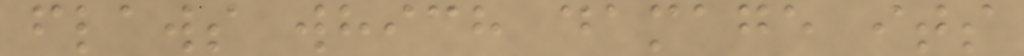flaws which damage its
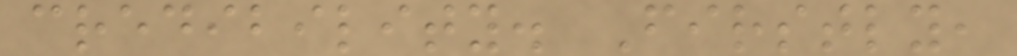credibility. Firstly,
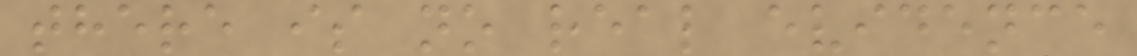there is no real evidence
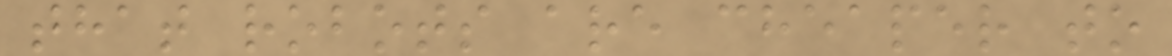that robots are cheaper to
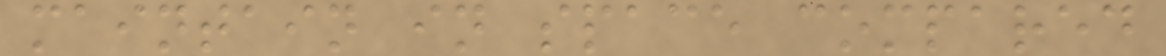maintain in space compared
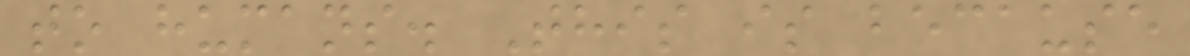to humans. This is because
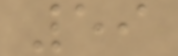59
